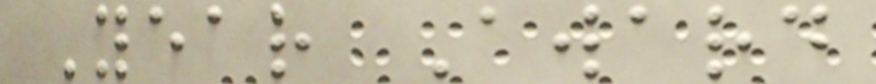Year Award
